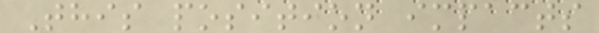This position impacts
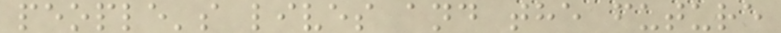people's lives and the future
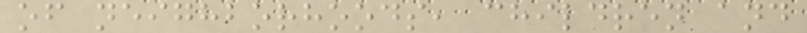of neighborhoods, children and
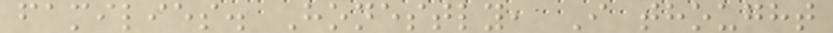families. Honestly, I thought
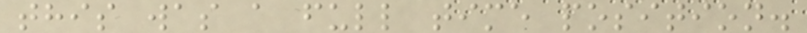this was a full time position.
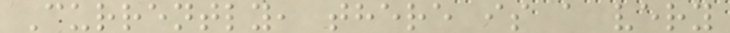Currently, there is a very
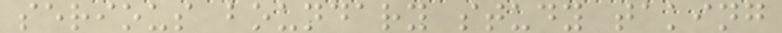serious boundary study taking
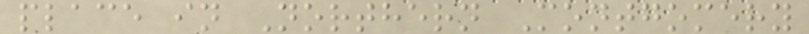place in Northern Montgomery
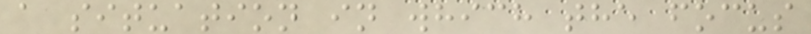a situation in which the focus
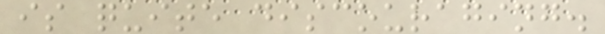is quite discouraging.
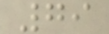79
